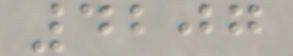4207
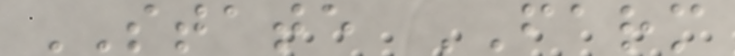STATE FARM
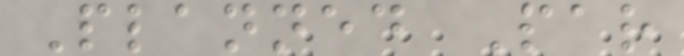Planned Par
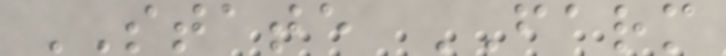STATE FARM
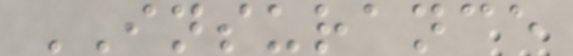INSURANCE
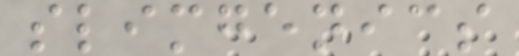slimgenics
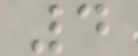4
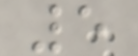5
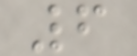6
